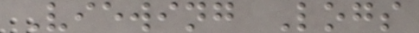Viewing Logs
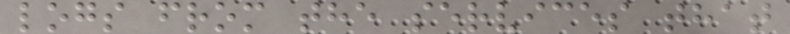logs from the services that
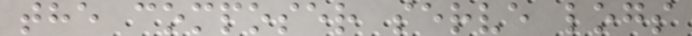the composer serve logs
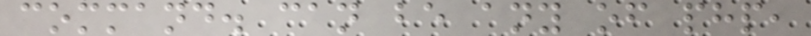command. can be any of php,
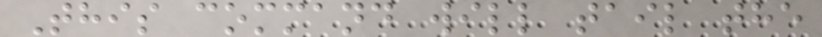This command will tail the
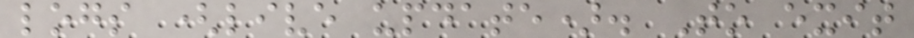logs (live update). To exit
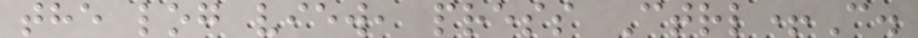the log view, press Ctrl+C.
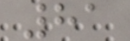81
